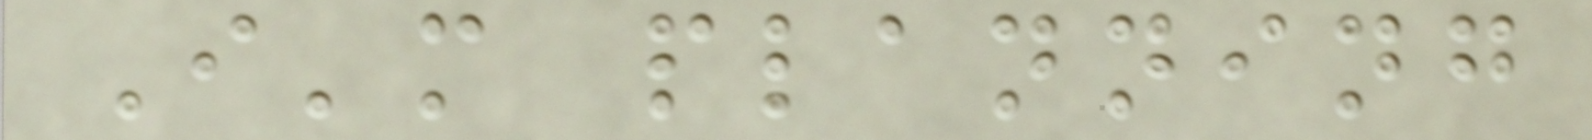I'm planning
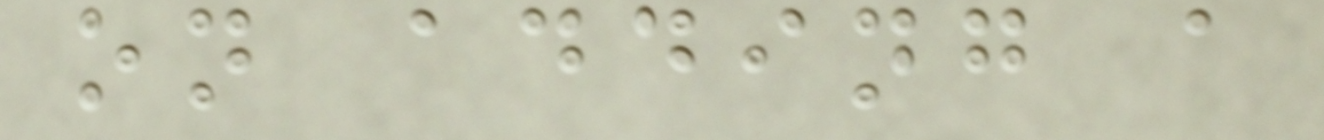on adding a
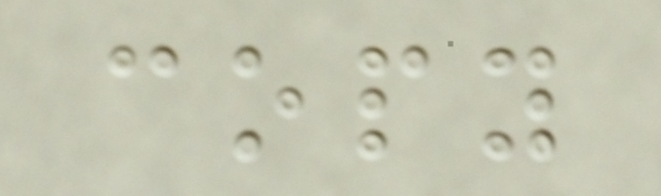copy
